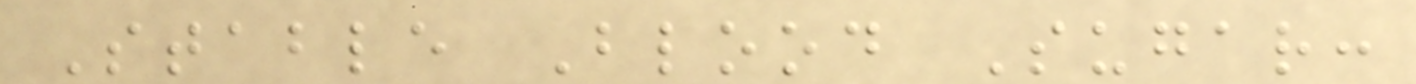Stable Blood Sugar:
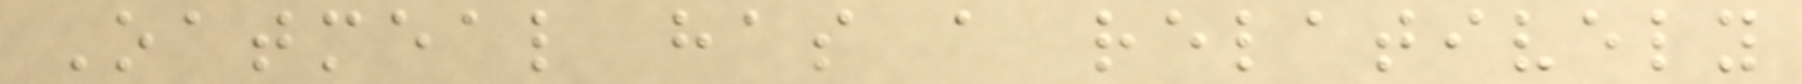Oatmeal has a relatively
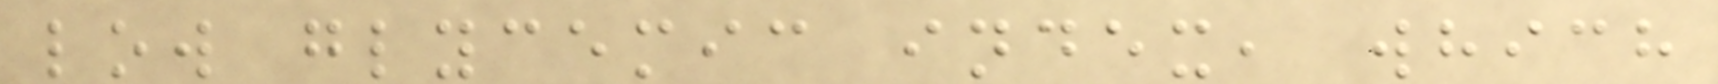low glycemic index, which
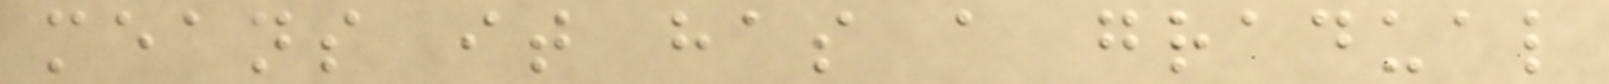means it has a gradual
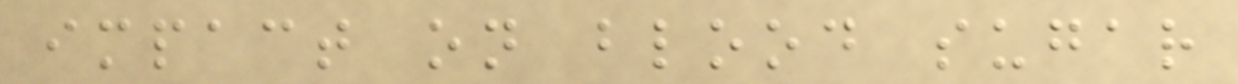impact on blood sugar
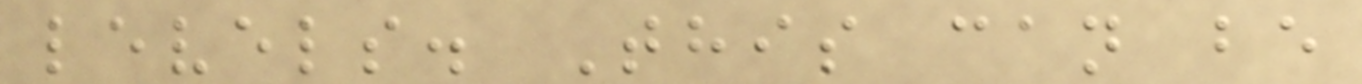levels. This can be
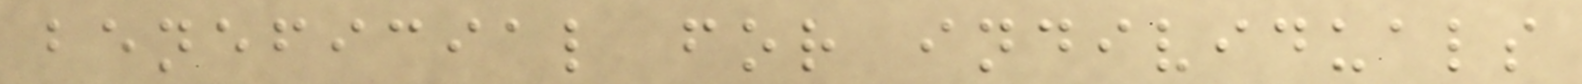beneficial for individuals
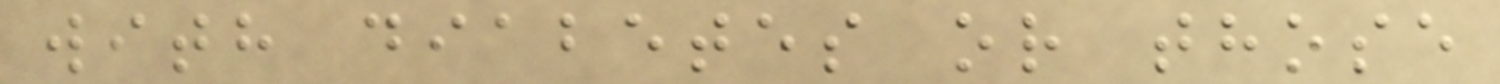with diabetes or those
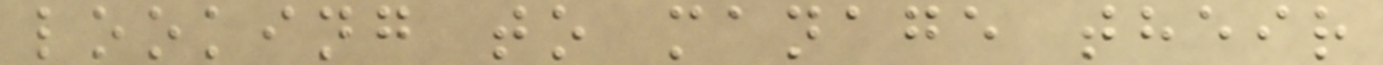looking to manage their
